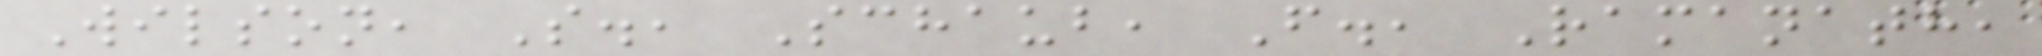Wilson, S., Schaub, F., Ramanath,
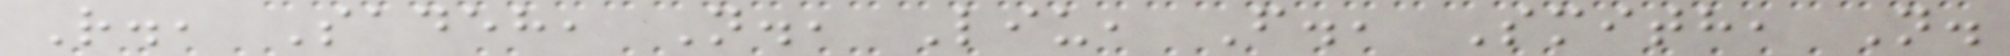R., Sadeh, N., Liu, F., Smith, N.
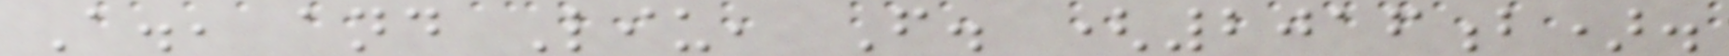A., and Liu, F. (2016b).
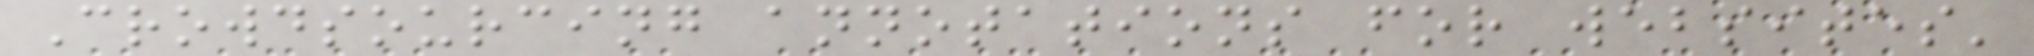Crowdsourcing annotations for websites'
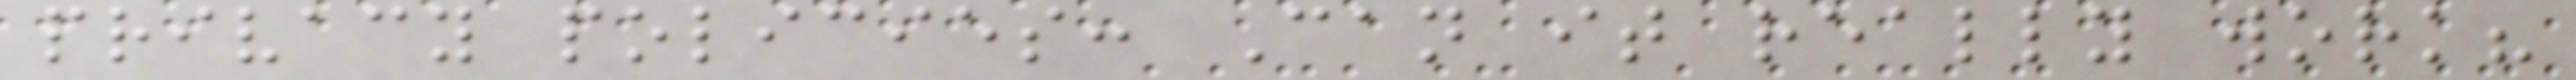privacy policies: Can it really work?
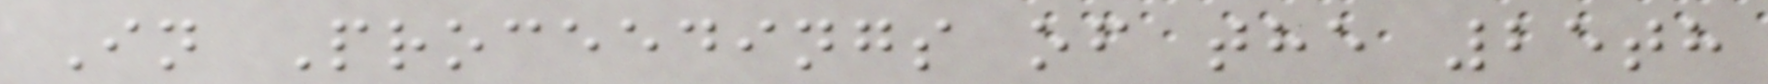In Proceedings of the 25th
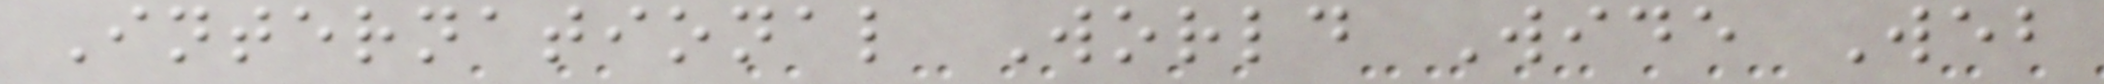International World Wide Web
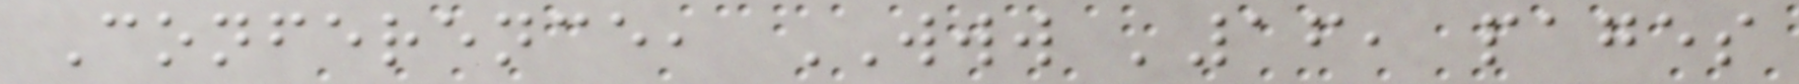Conference, WWW '16, pages
